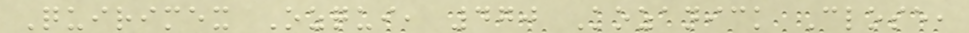Quirimex Ozqui, 470 Kozanick Close,
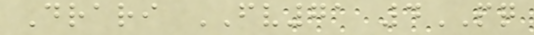Drari FV71 4PQ
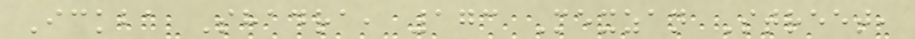Ickba Shadra, 173 Mexzan Street,
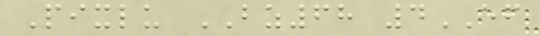Pixlu BZ68 4EF
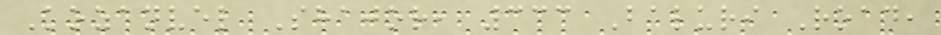Kozanvel Shajor, 333 Baluri Road,
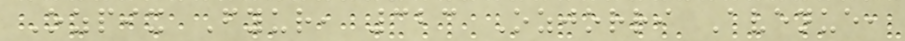Ozpix Fyur, 323 Ozjorri Avenue,
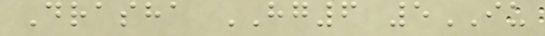Drasha HG6 5IU
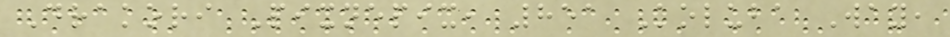Drakori Pixnepix, 851 Koluba Way,
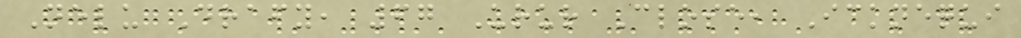Nelu Drafy, 67 Urur Close, Icknequi
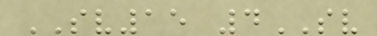SV15 4SV
